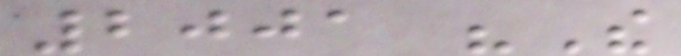2001 "The
